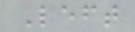Left
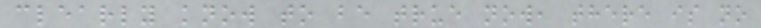clearly know to be true now, there is no
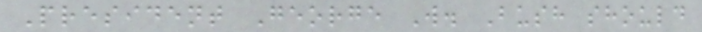President George W. Bush should
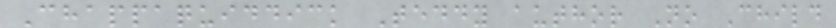Chappaquiddick Teddy author No Child
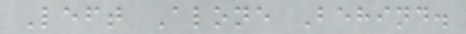Left Alone Behind.
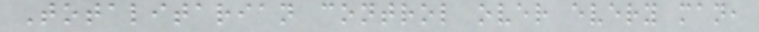Totalitarian control over every man,
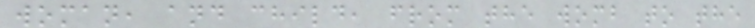woman, and child, from the womb to the
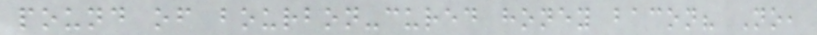pound of bourbon-cured honey bacon? No,
